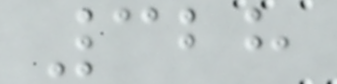328
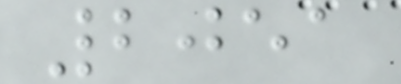2051
